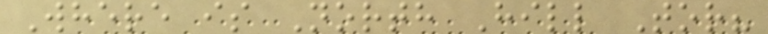Where is North Hill Tor?
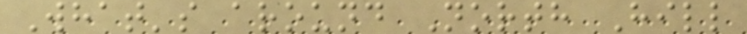What's around North Hill
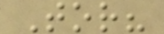Tor?
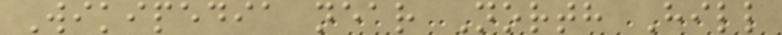Wikipedia near North Hill
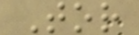Tor
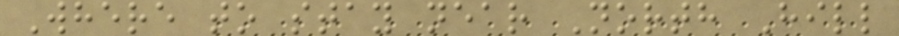Where to stay near North Hill
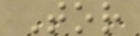Tor
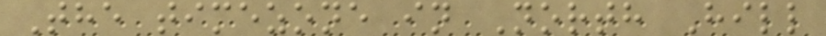The timezone in North Hill
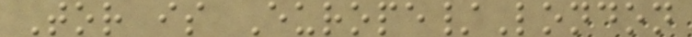Tor is Europe/London
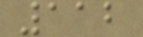112
